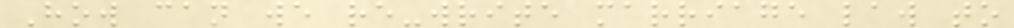How can we re-write marriage law to
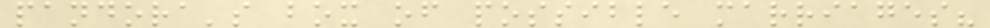pandora's box of possible marriages?
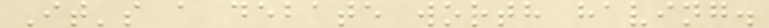It's a debate worth having.
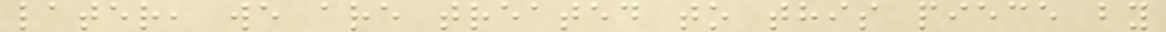later, we are treated to this piece by
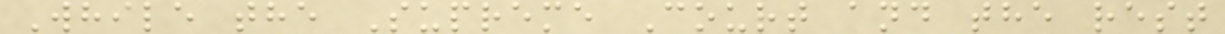While the Supreme Court and the rest
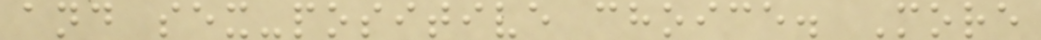and sex-positive choice. More
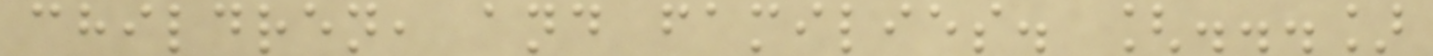children, and families. [...]
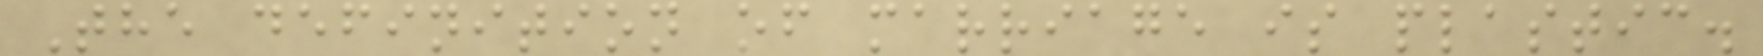The definition of marriage is plastic.
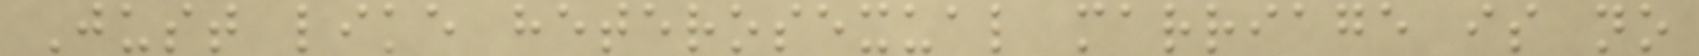Just like heterosexual marriage is no
